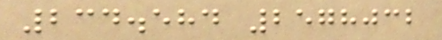234.584 2578032
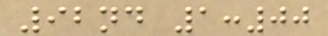92nd 1:00
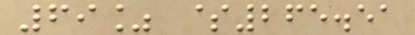69% $265.51
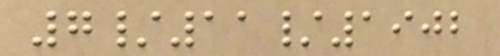7/11/1902
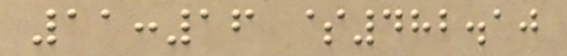11:16 $482.10
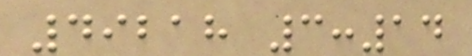49218 3:14
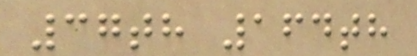37th 164th
